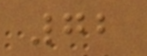72
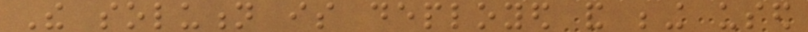The solution is deployed and being used
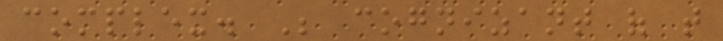complex. Be cognizant of that
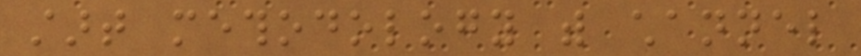start methodology with channel
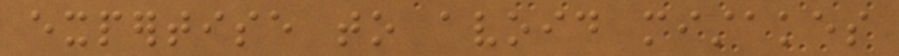expertise to avoid mistakes
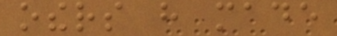others have made
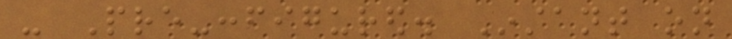- Pre-configured. Instant on
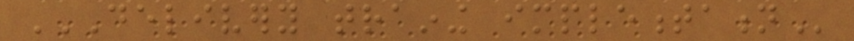DELIVERY TRAINING IMPLEMENTATION
